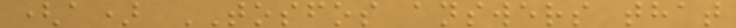(a) TOSFOS answers that
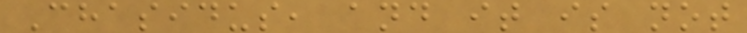Chasidus, and it is not
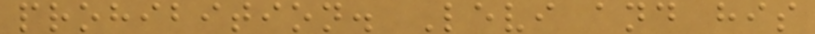prohibition. Levi and his
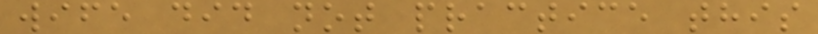wife did not practice this
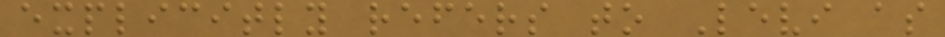explicitly refers to Levi as
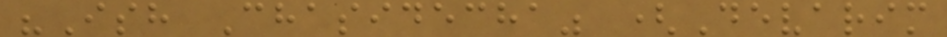"Ish Chasidecha" (Devarim
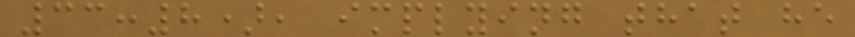33:8), implying that he
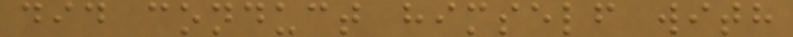did conduct himself with
